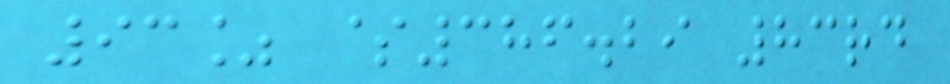93% $386.29 83rd
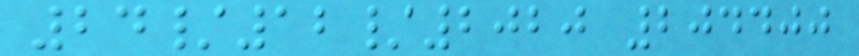24/12/2020 204400
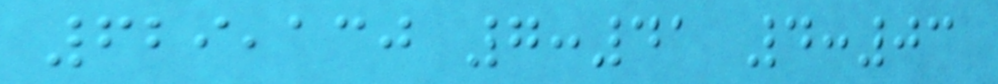629,130 7:41 4:03
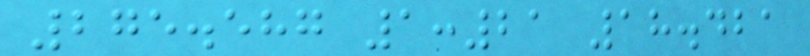275.587 1:21 18.421
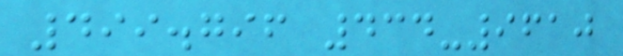499.796 434-9610
